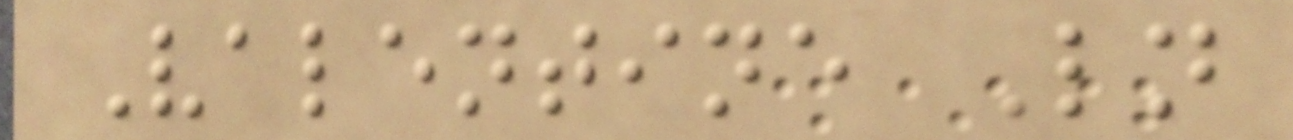Valentine Ln
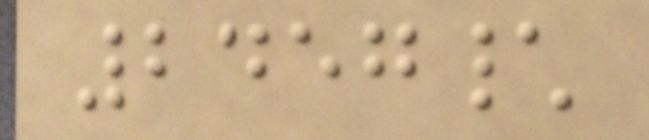2457\
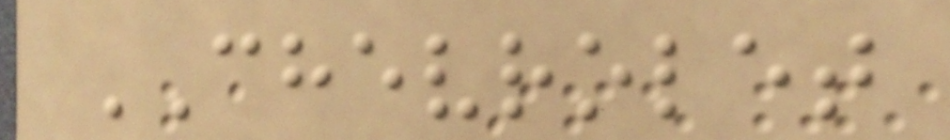CHEVROLET
